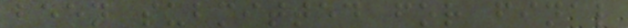been submitted for final
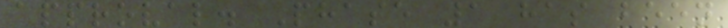approval. Phase 1 has been
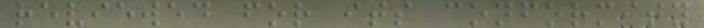reviewed for its conformity
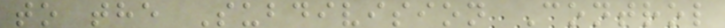to the Subdivision Control
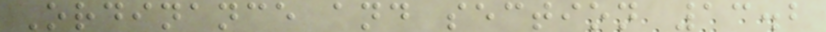Ordinance and section 13.2
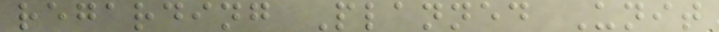regarding Planned Unit
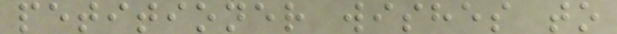petitioner wishes to
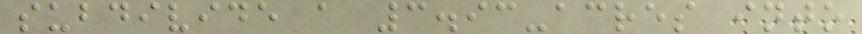subdivide a 3.93-acres into
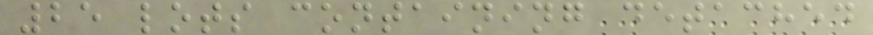25 lots containing detached
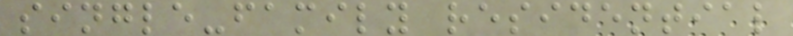single-family residential
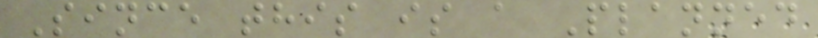Since this is a Planned
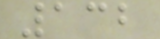132
